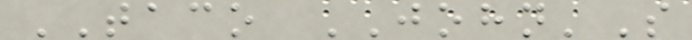TACO JOHN'S
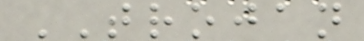TROJAN
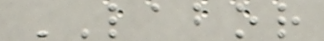LABOR
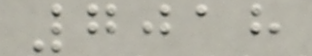7018
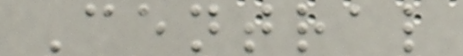Central
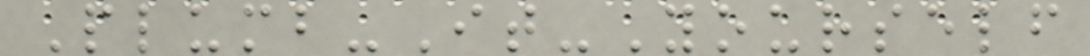Plumb-It-Yourself
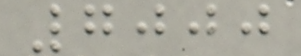7000
